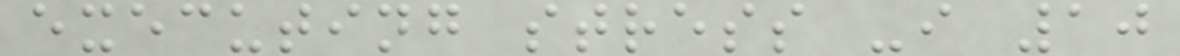executing stress -i 10
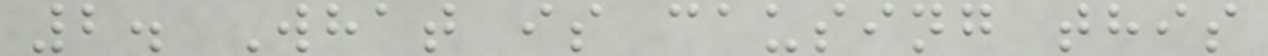2. What is causing this
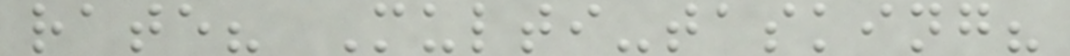rate? Multi-tasking?
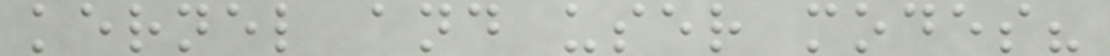kernel and user modes?
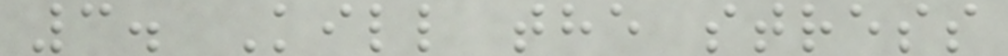3. Kill the stress
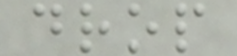drop
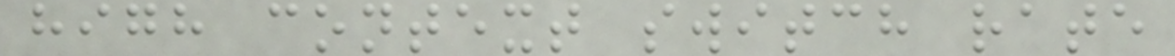high context switch rate
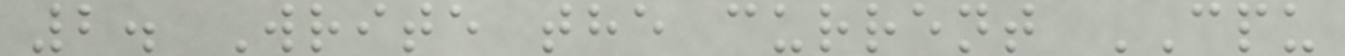2. Write the current CPU
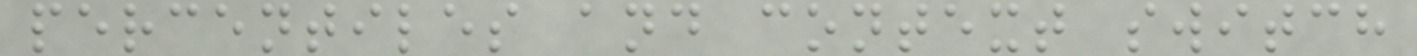percentiles and context switch
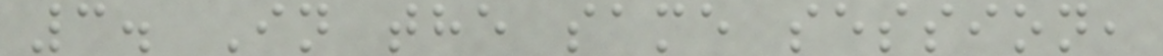3. In the same session,
